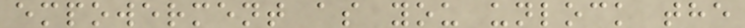empowerment as you unlock the
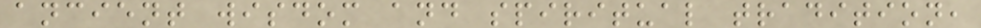ancient wisdom and spiritual tradition,
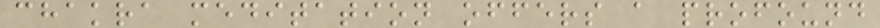chakra meditation offers a profound
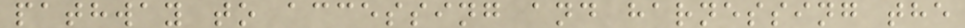pathway to accessing and harnessing the
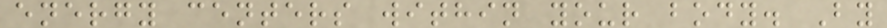energy centers within your body. By
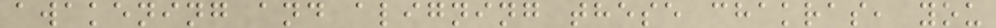awakening and aligning these chakras, you
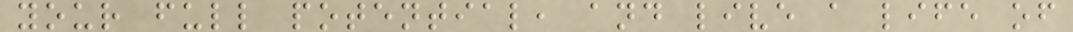your full potential, and live a life of
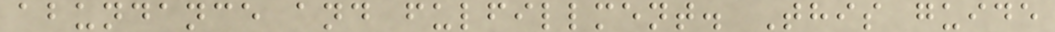abundance and fulfillment. This guide
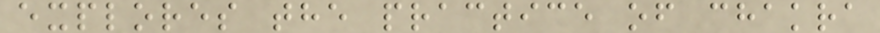explores the practice of chakra
